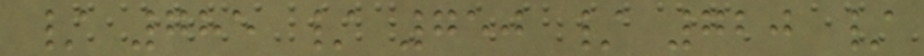/ 785 / 750 / 720 /
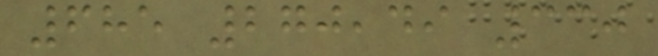685 270,49 330
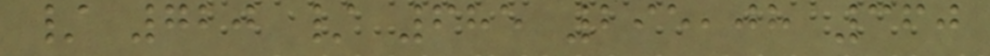/ 720 / 685 295,08 360
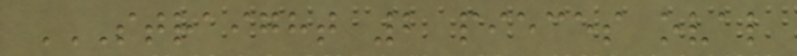STRAIGHT 2 PIECES OVAL
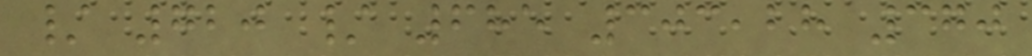/ 720 / 685 303,28 370
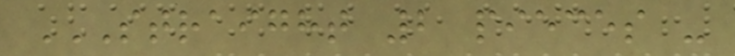STRAIGHT 2 PIECES -
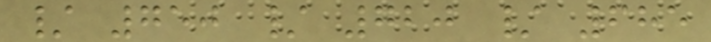/ 750 / 720 / 685
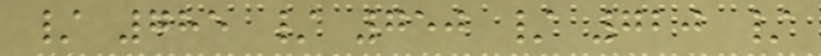/ 785 / 750 / 720 /
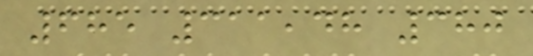685 311,48 380
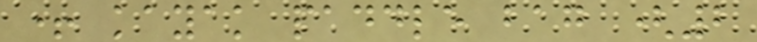+ kayak paddle bag (2
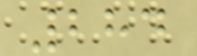284
